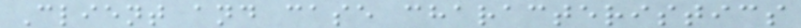Client and case characteristics
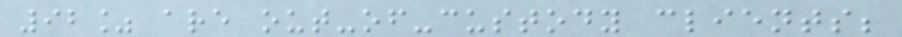92% are out-of-custody clients;
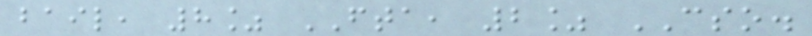bail, 8% FTA, 2% CSO.
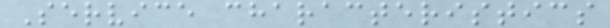Service characteristics
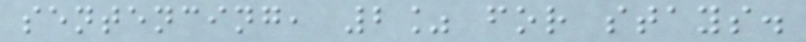sentencing, 2% for stays.
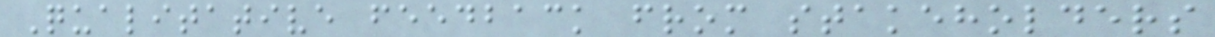Qualitative feedback from stakeholders
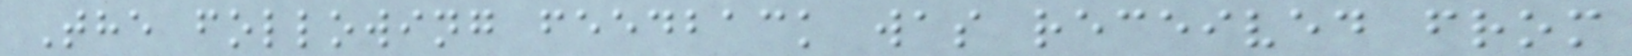The following feedback was received from
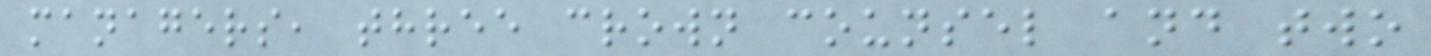managers, three crown counsel and two
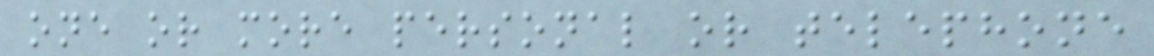one or more personal or telephone
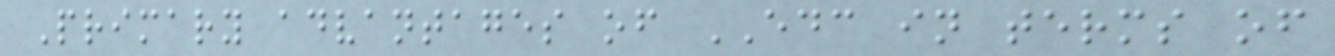Primary advantages of EDC in terms of
